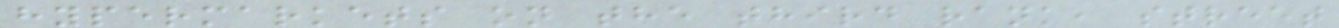hypermarkets on the third rank, street
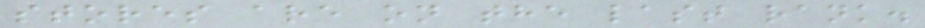stores are on the last rank.
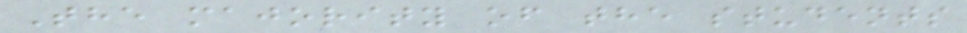The majority of the students
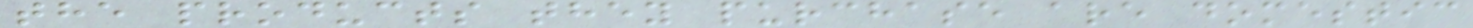the products they purchase are domestic
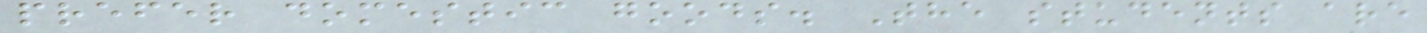prefer domestic goods. The students are
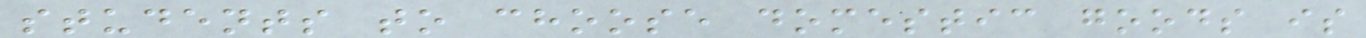students to choose domestic goods is
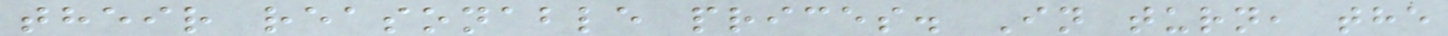their reasonable prices. In turn, the
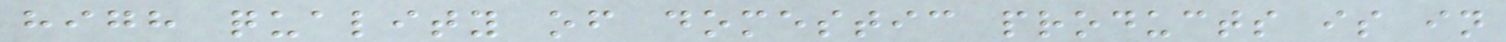high quality of domestic products is in
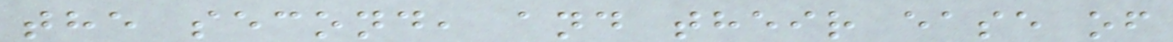the second, and their ease of
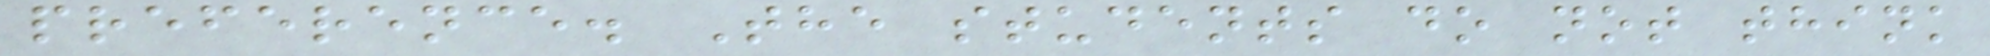preference. The students do not think
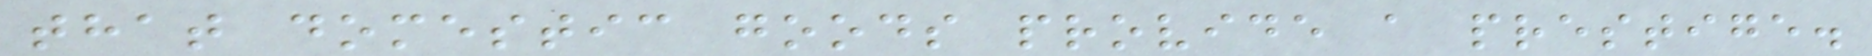that domestic goods provide a prestige.
